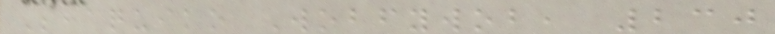Shaquiko Wobfywob, 230
